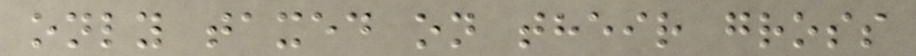only taxed on their gross
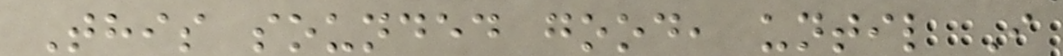This sounded good, until I
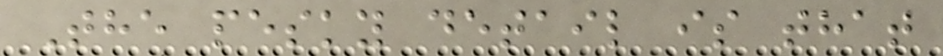The pesky detail is that
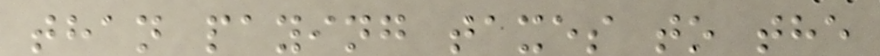than paying taxes to the
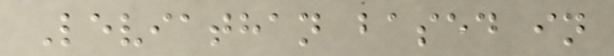Leviathan based in
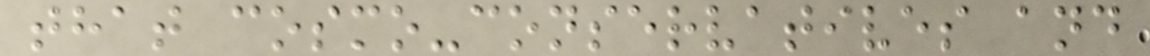that cosmo-conservatives and
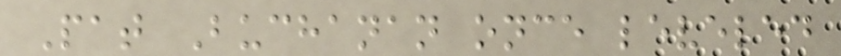Pat Buchanan once leveled
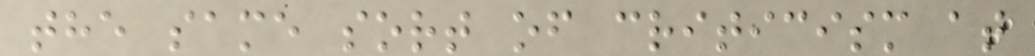the same sort of criticism at
